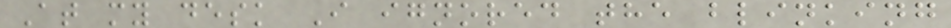At my desk I ignored the blinking
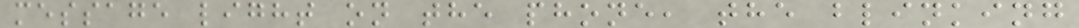message light on the phone, the blinking
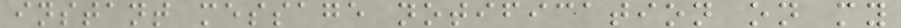instant message notification on my
